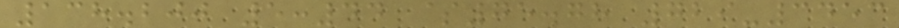138.200 5:44 $75.78 729-3453
